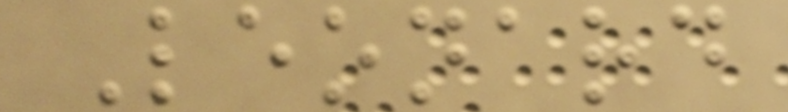Leonard
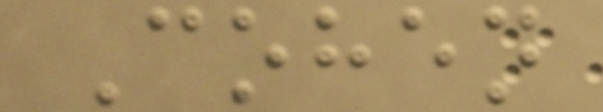Cohen
